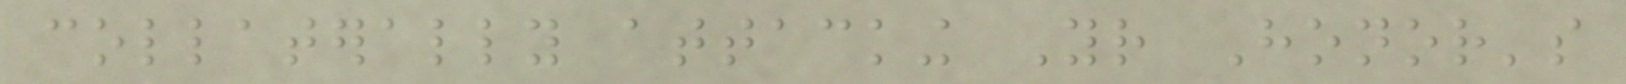collaterally attacking Your Honor's
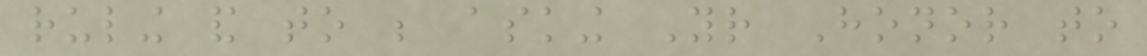ruling and to be asking Your Honor to
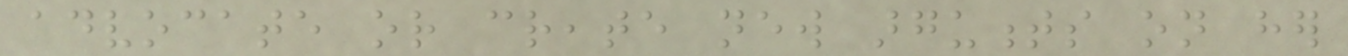advocate or create new arguments on her
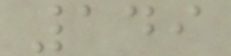149
